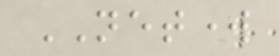NETWORK
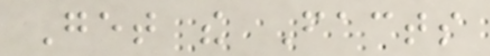Get the Facts
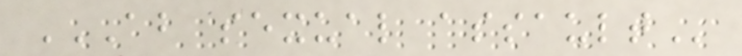ABOUT SEXUAL ASSAULT
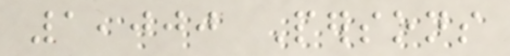1,000 Persons
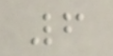6
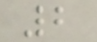2
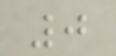0
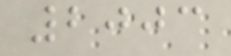2003
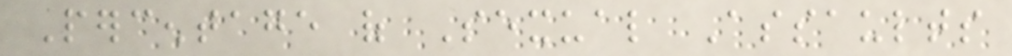Percentage of Sexual Assaults
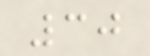30
